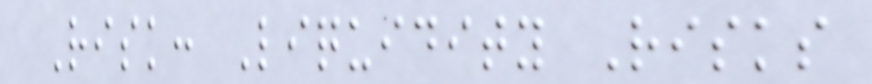Risk: Liquidity Risks
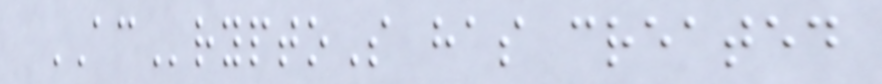ACryptoS has created
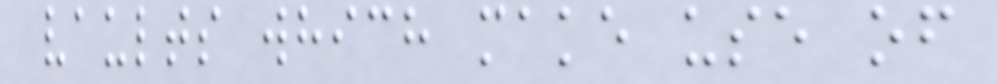vaults which make use of
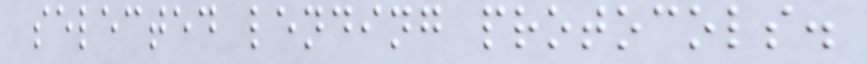selected lending protocols.
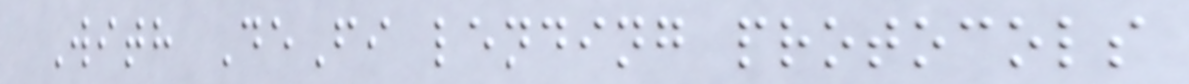With DeFi lending protocols
